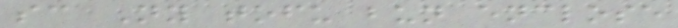sc Ny tofu bun enclose
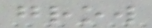grow
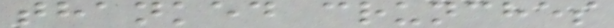thanked crunches
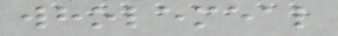wholemeal
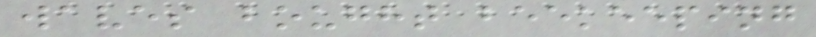waves bought beekeeping
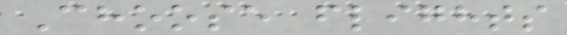Choose flights
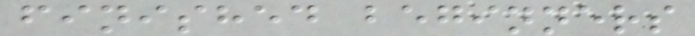finished beginners
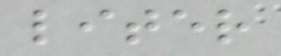liter
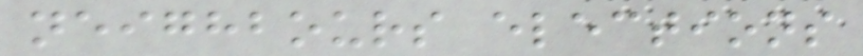neighbours elections
